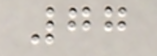77
